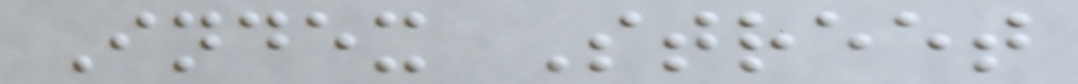Index Street
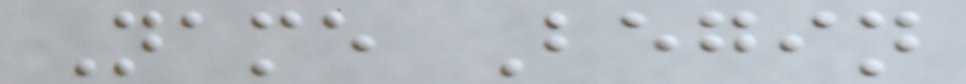Name Begin
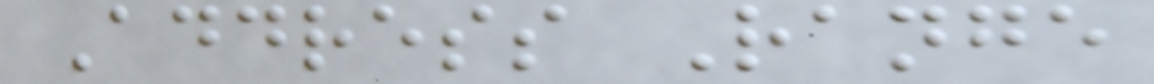Address Range
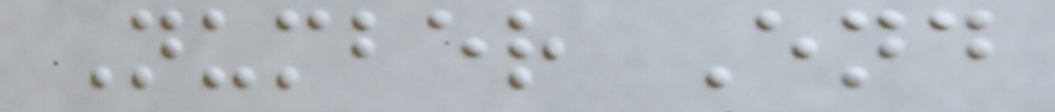Number End
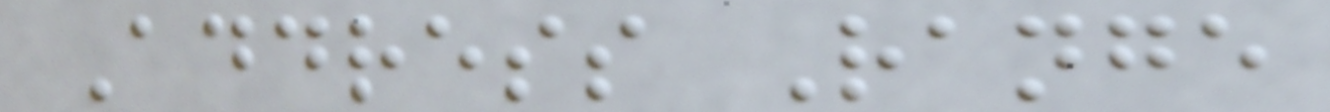Address Range
